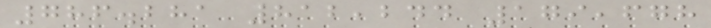786.281 812,244 179,678
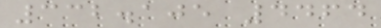332.105 4464
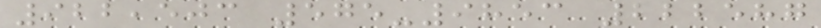922,503 575-9853 222587
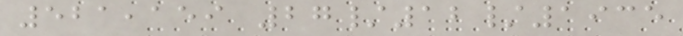521,159 27/12/1935
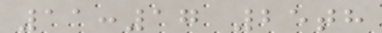11:17 25th
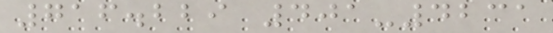716.229 401-4231
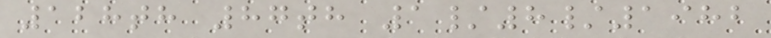128th 87th 1/8/1982
